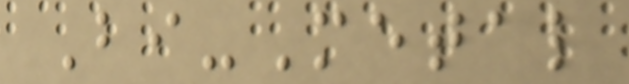Bi-Metal
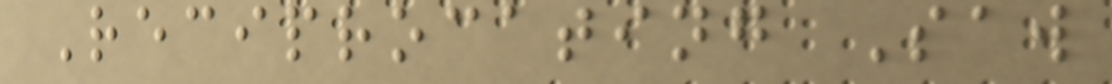Reciprocating Saw
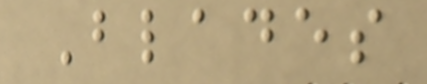Blades
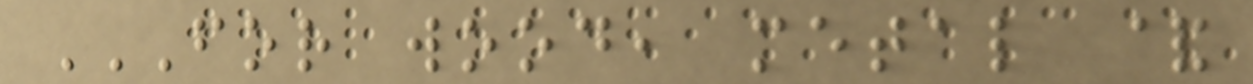FOR WOOD, METAL &
